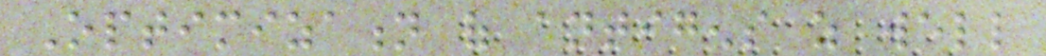Optimization of antigens as well
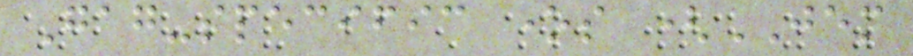Gag-specific ones (JEM
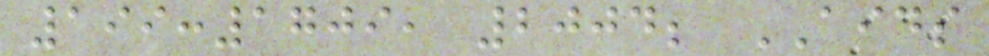199:1709, 2004; AIDS
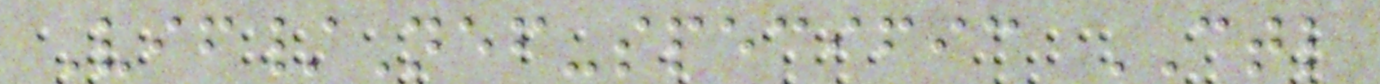Vif/Nef-specific CTL
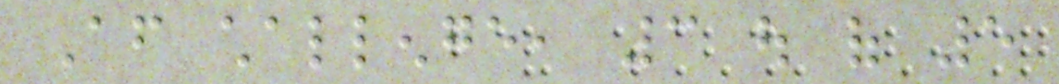After challenge, 3 out of 5
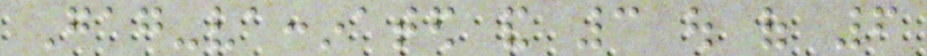Gag-vaccinated and 3 out of 6
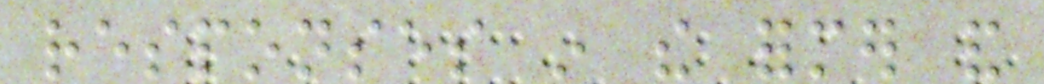responses in the former and
